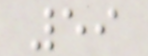59
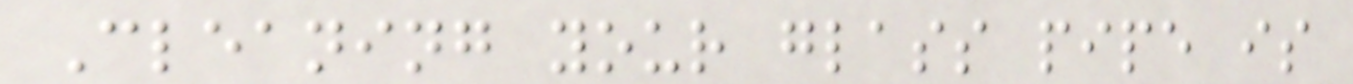Cleaning your glass pipe is
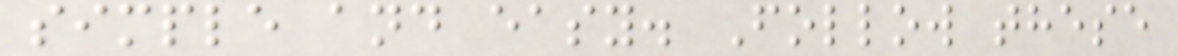simple and easy. Follow these
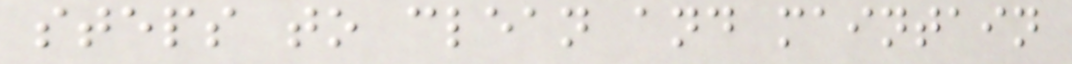steps to clean and maintain
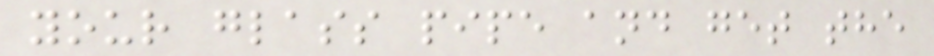your glass pipe and get the
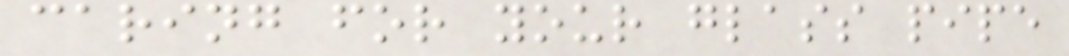caring for your glass pipe
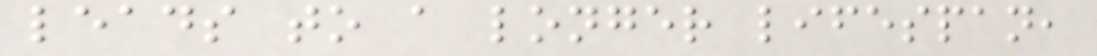leads to a longer lifespan,
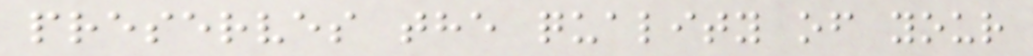preserves the quality of your
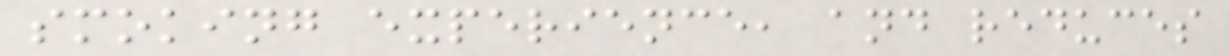smoking experience, and reduces
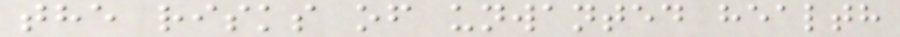the risks of unwanted health
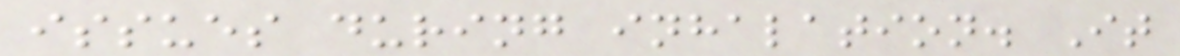issues during inhalation. It
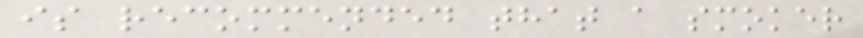is recommended that a smoker
